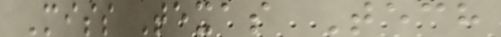Miss Texas Tech
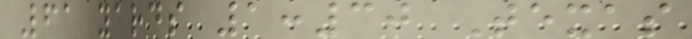61 yards 1:30 Texas
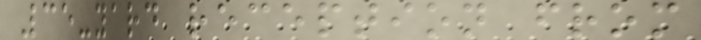35-yard reception from
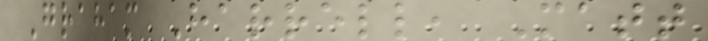Graham Harrell, Matt
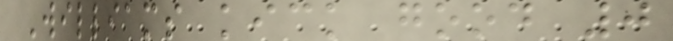Williams kick good 0
